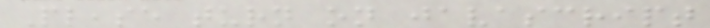Please turn on javascript
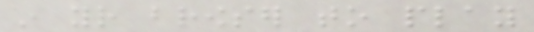in your browser to play
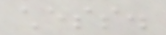chess.
